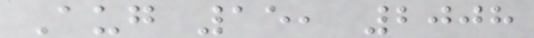Aug 15, 2008
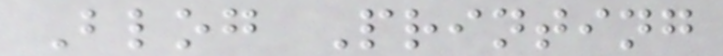Blog Printing
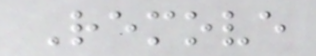Remove
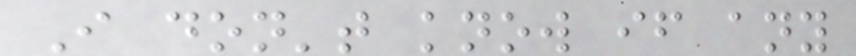I don't know if any
